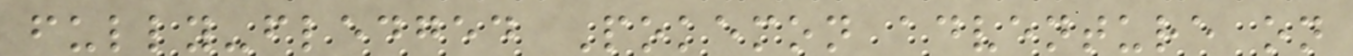fully-fledged Pokemon adventure on
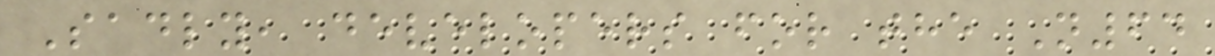Sadly, developers for the N64
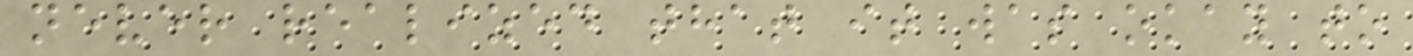never realized that it was okay to
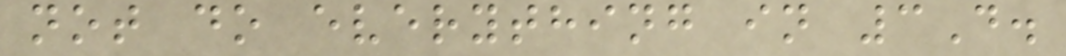not do everything in 3D.
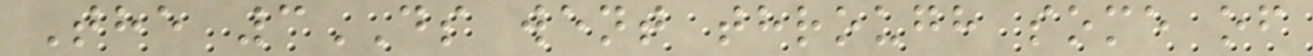The 3DS went through some of
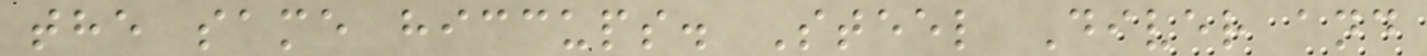the same hiccups. Steel Diver and
